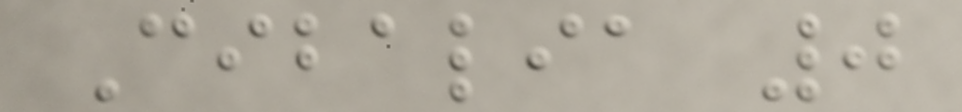Cibalia 0
